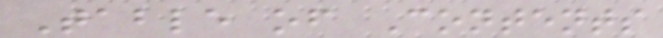Table of Contents
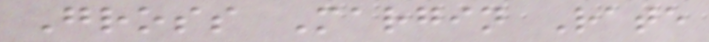Gross Margin Rate
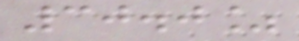30.0%
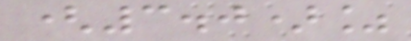(3.0)%
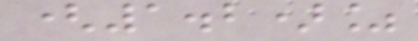(1.2)%
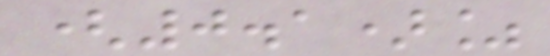(0.1)%
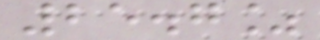25.7%
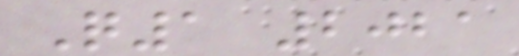Q1 2021
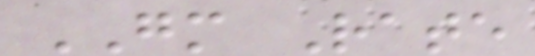GM Rate
